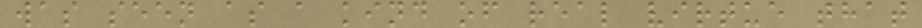was seen as a kind of real virtue that
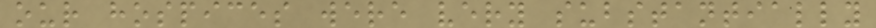our hospices were very substantially
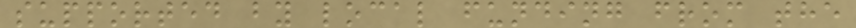supported by local funding from the
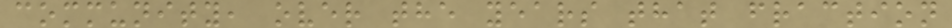community, over the years that fraction
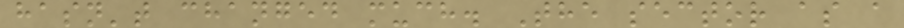hasn't changed much. The sector as a
